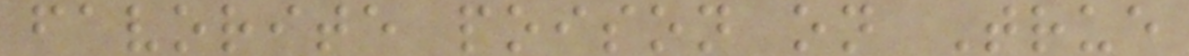favorite poison on True
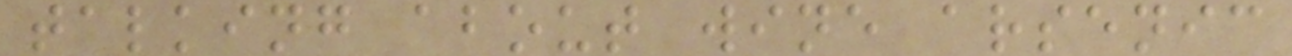talking about wine arsenic
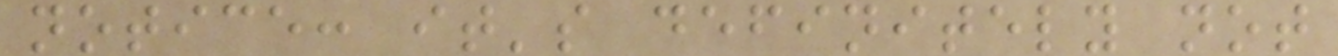notice: it's definitely not
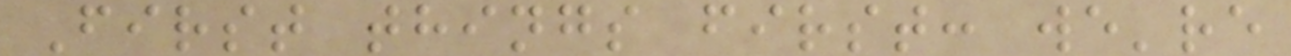First things first: we're
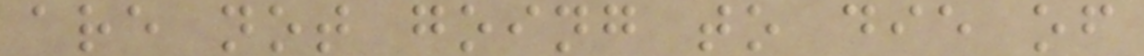are not going to die of
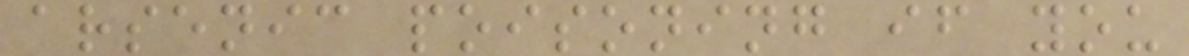arsenic poisoning if you
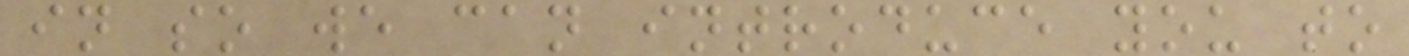in so we can introduce you to
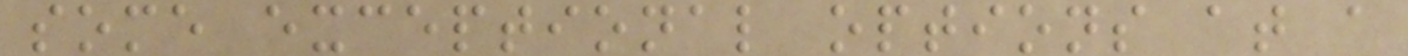some exceptional options at a
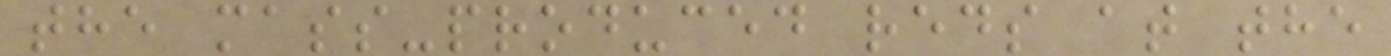the mass-produced reds at the
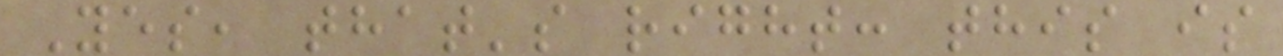Yes, that's right: this is
